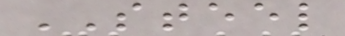STEEL
